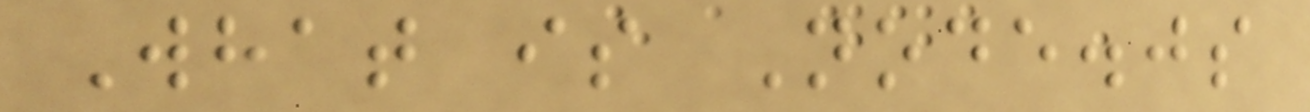What is Node.js
